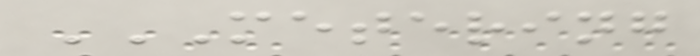METERING
